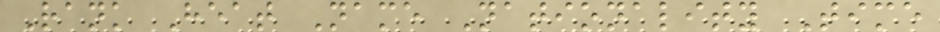Rank Heat Name Nationality Time
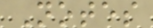Notes
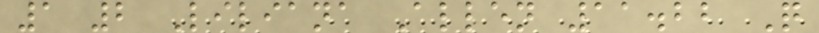1 2 Liliana Allen 11.22 Q
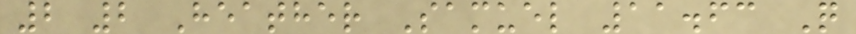2 2 Heather Samuel 11.63 Q
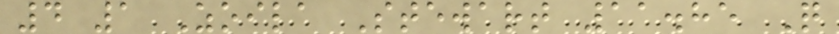4 1 Zoila Stewart 11.85 Q
